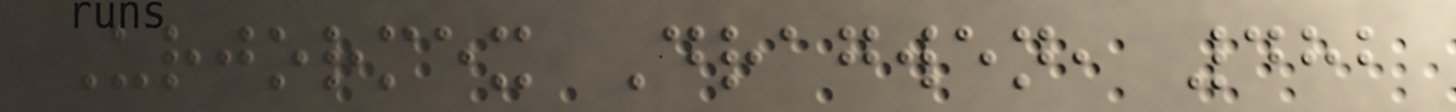Urjormex Dragwen, 482
